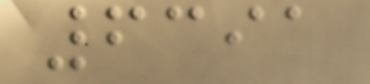6391
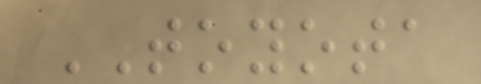TOYOTA
